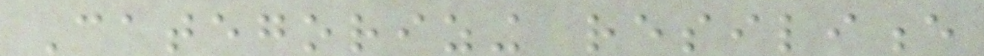Categorizing resilience
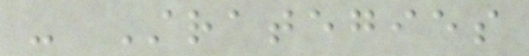- Strategies
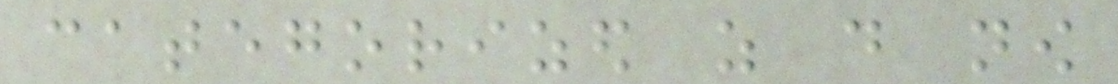categorized as do now
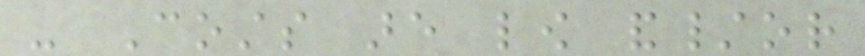- Costs are low and/or
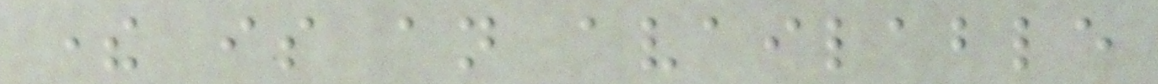there is an available
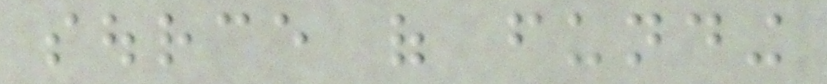source of funding
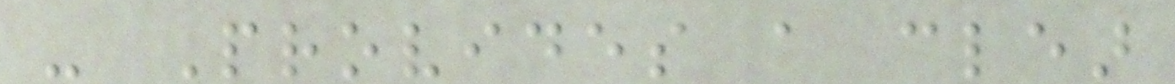- Provides a clear
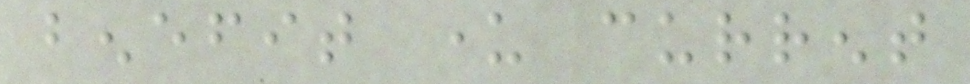benefit under current
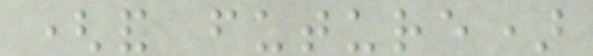(and future)
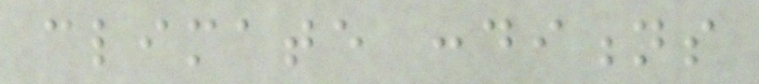climate conditions
